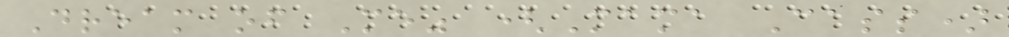Dream of Me" (Mama Cass)
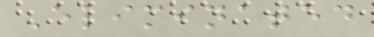Eliminated
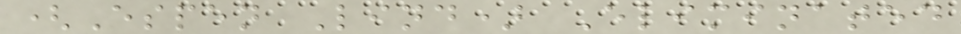(Espen Lind) Eliminated
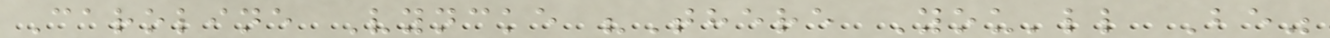Caroline Vyncke "There You'll Be"
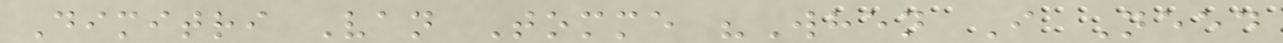Dimitri Van Tomme "When I Need
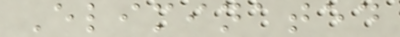Eliminated
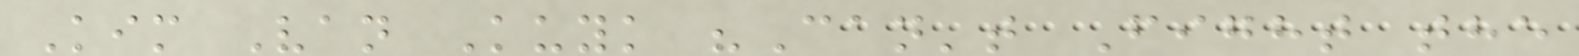Kim Van Kuyk "Can't Fight the
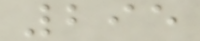295
